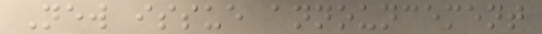New issue announcement
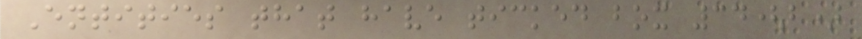Entities that have ticked box 34(b)
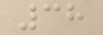38
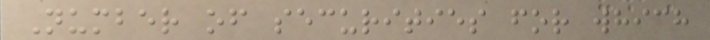Number of securities for which
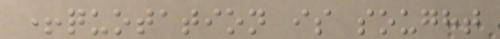+quotation is sought
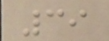39
